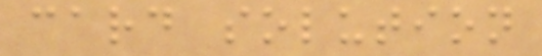card solution
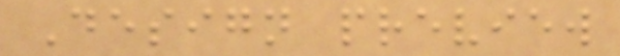Design preview
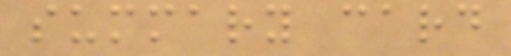summary card
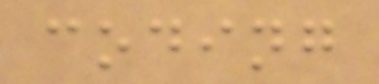coding
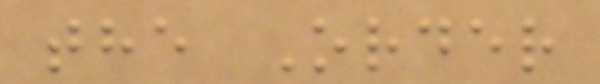the Order
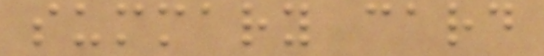summary card
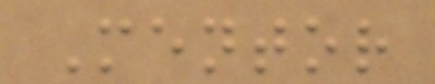Mentor
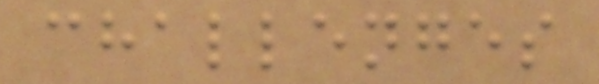challenges
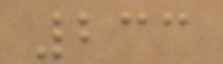233
